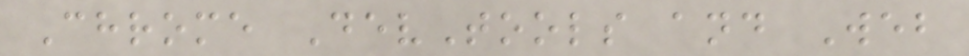Chrome DevTools and Web
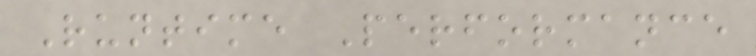Runtime Performance
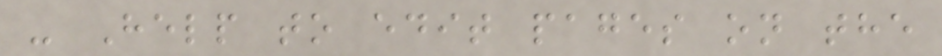- Help to edit pages on the
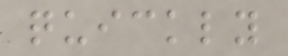quickly
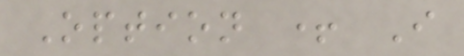Option + I
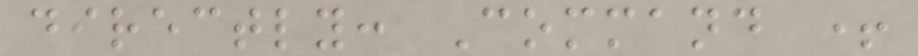directly: Command +
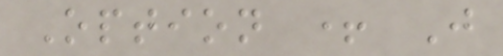Option + J
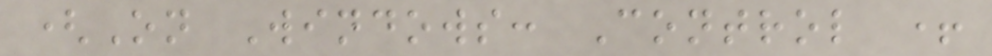(On Windows: Control +
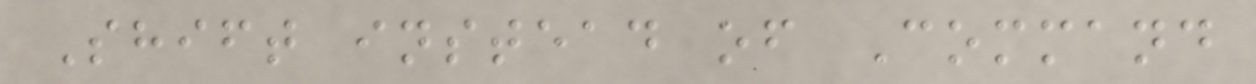Shift instead of Command
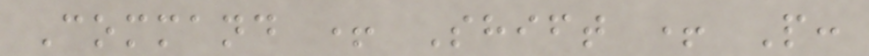Command + Shift + P:
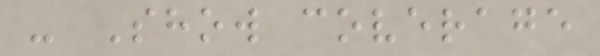- Show coverage
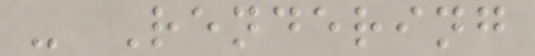- Rendering
